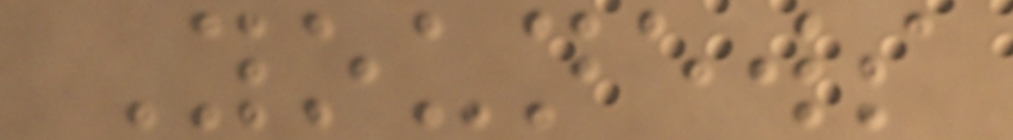Younews
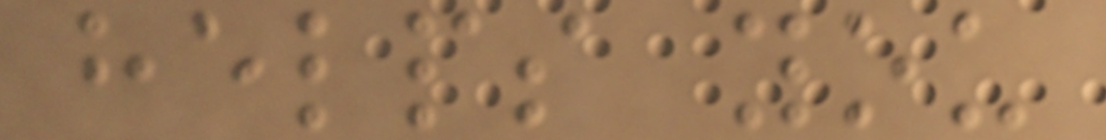helps you
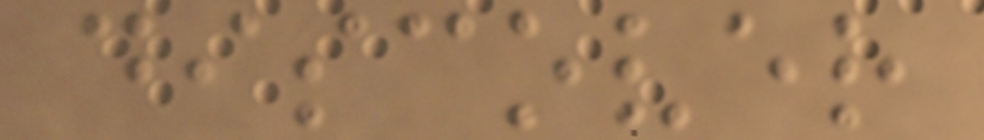discover
